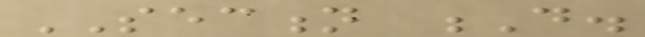SECTION D.
